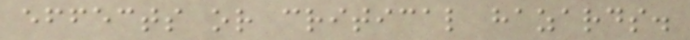effects or critical hazards.
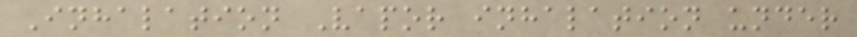Inhalation Vapor inhalation under
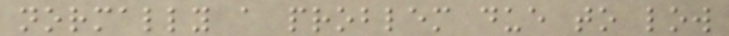normally a problem due to low
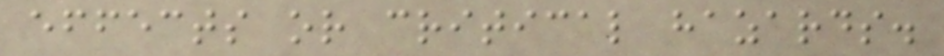effects or critical hazards.
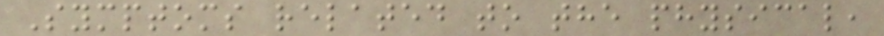Symptoms related to the physical,
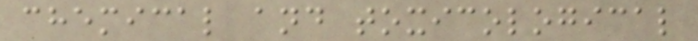chemical and toxicological
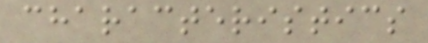characteristics
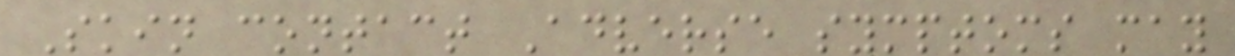Skin contact Adverse symptoms may
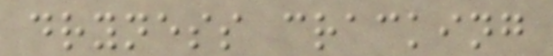dryness cracking
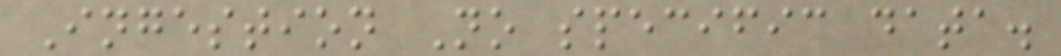Ingestion No specific data.
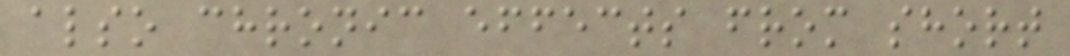also chronic effects from short
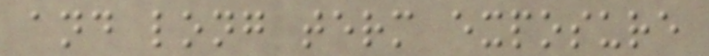and long term exposure
